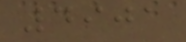4901
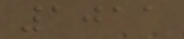1011
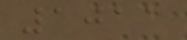1011
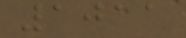1011
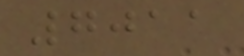7011
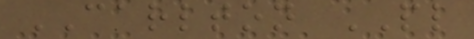CARLTON PL
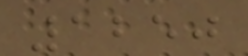1250
